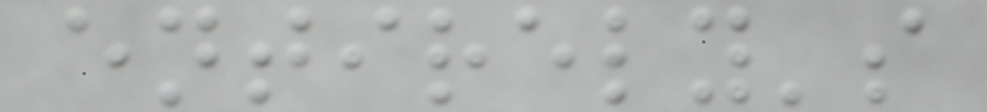entirely's
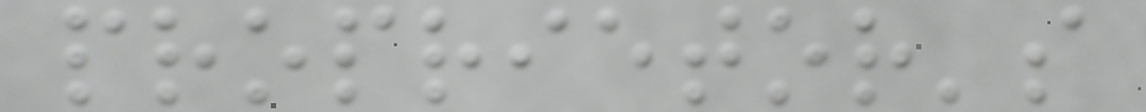proprietor's
